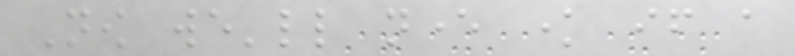Now we'll never know if a
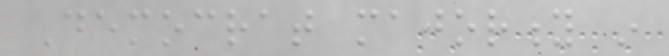Democrat majority in
